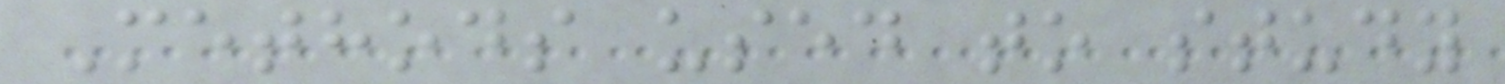Methods used to study
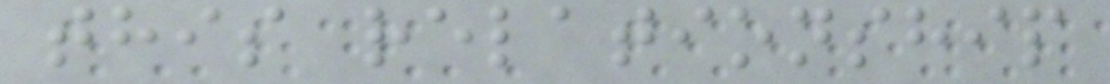this relationship
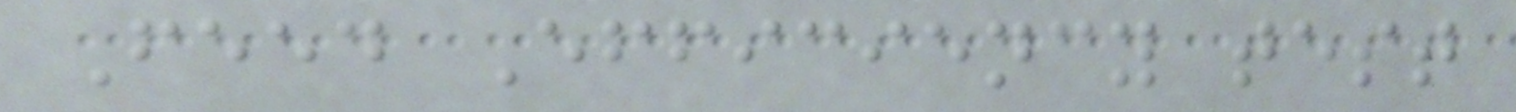Feed Efficiency test
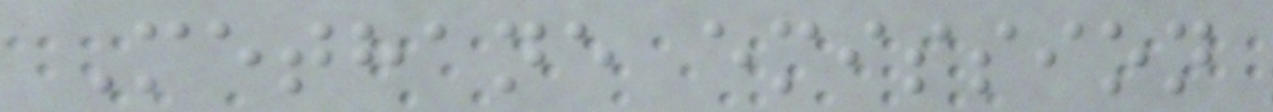Methane emission
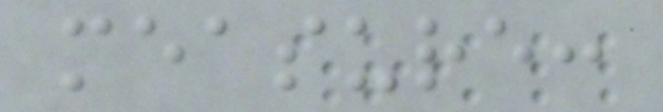measure:
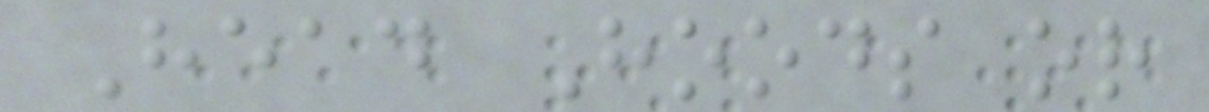Head Hoods or
